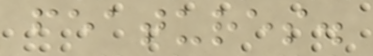features.
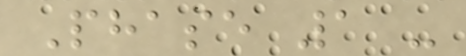Phase 1 -
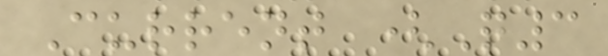Current (Q3
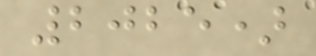2025)
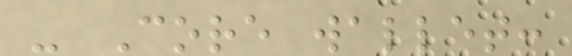- Core wallet:
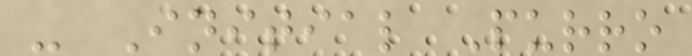- Initial Purro
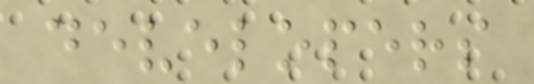developers
